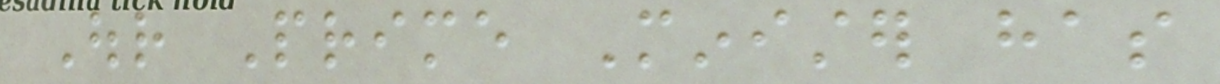Our Prime Minister has
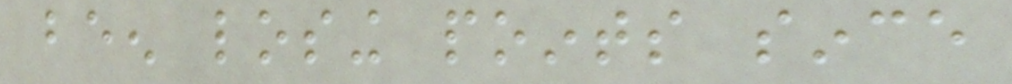been losing points since
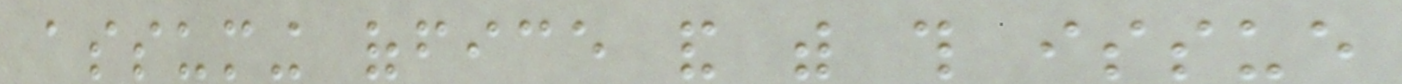assuming office and with this issue
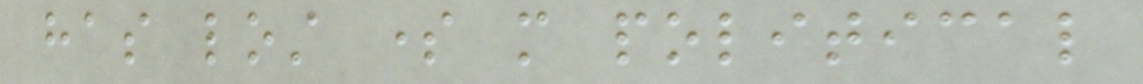has lost some more political
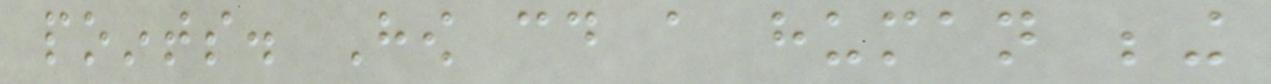points. How could a human being
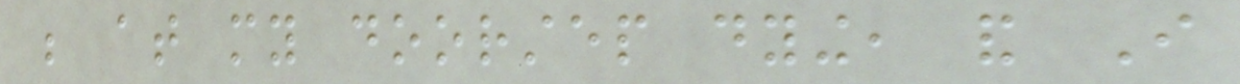be at my doorstep dying, and I
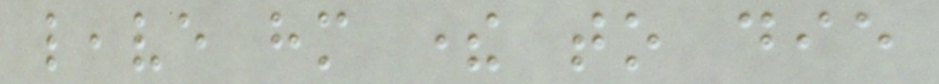leave him there to die
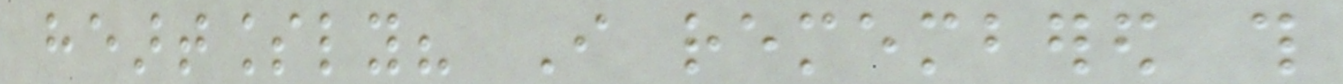heartlessly? I remembered this
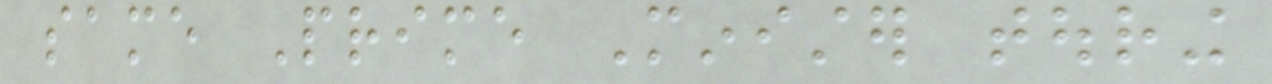same Prime Minister touring
